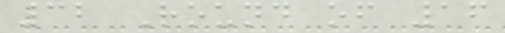32 Round of 16
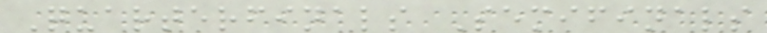Quarterfinals Semifinals
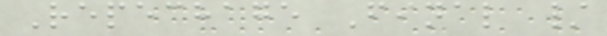Repechage Final /
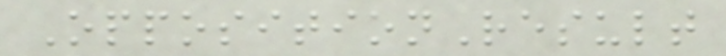OppositionResult
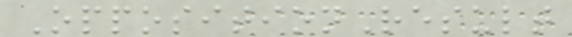OppositionResult
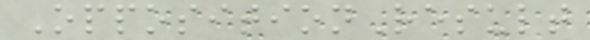OppositionResult
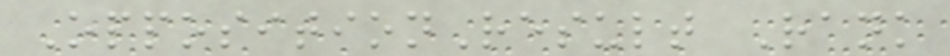OppositionResult Rank
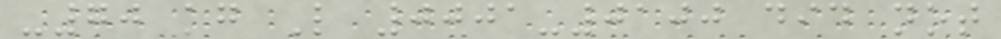-70 kg L 0001-0100 did not
